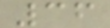36
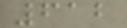612
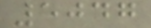5047
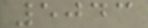5043
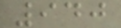940
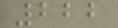222
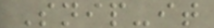Snip-it
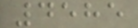4585
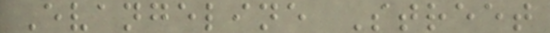Evangeline Street
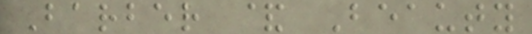Barber & Beauty
